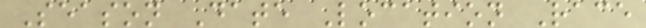Season Date Location Race
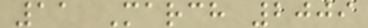11 March 2009
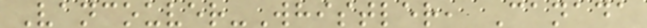Vancouver-Whistler, Canada
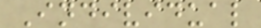Individual
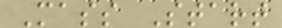Mass Start
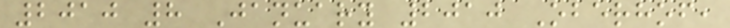2010 8 January 2010 Oberhof,
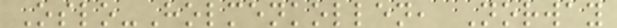Oslo-Holmenkollen, Norway
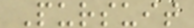Pursuit
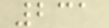231
